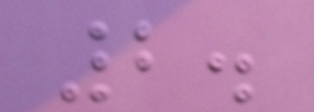2.
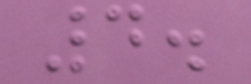4.
